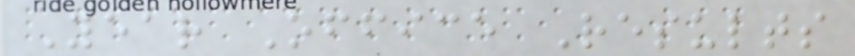Year Office Results
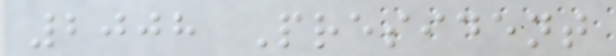2008 President
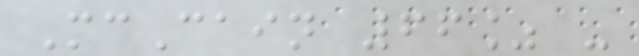McCain 66% -
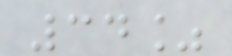34%
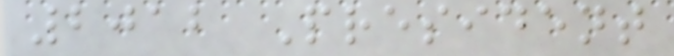2012 President
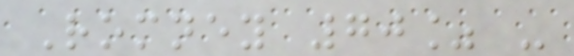Romney 70% -
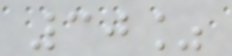30%
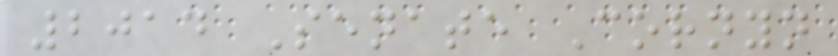2014 Senate Cornyn
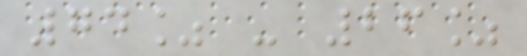74% - 26%
